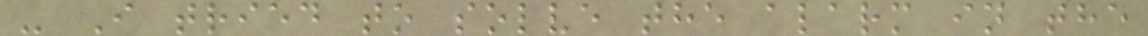- I tried to solve the alarm in the
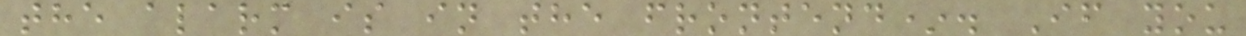the alarm is in the frontend*. If you
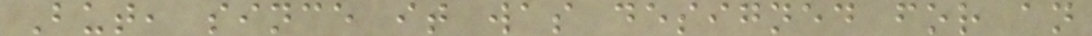But, since it was designed for an
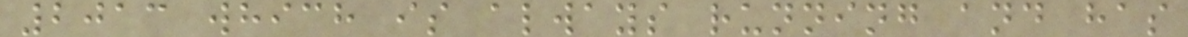2013 which is always running and has
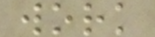work
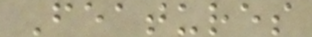Features
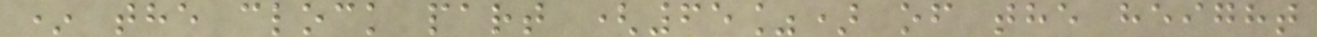* the clock part (65%) of the height
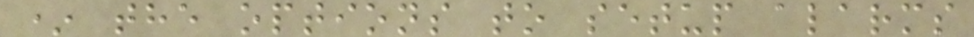* the options to setup alarms
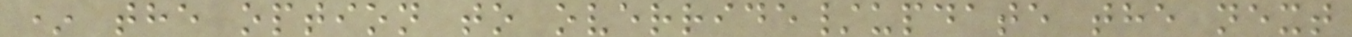* the option to override/update the next
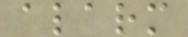alarm
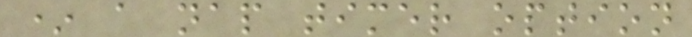* a nap timer option
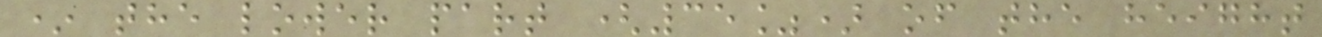* the lower part (35%) of the height
